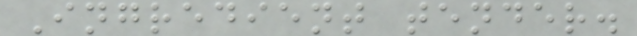Ingredient tender.
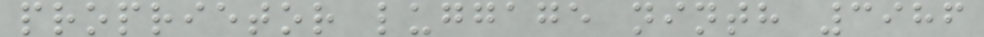proprietor luggage ninth 3986
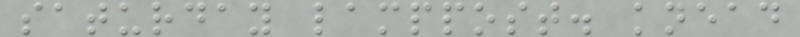saturday lamppost. knead
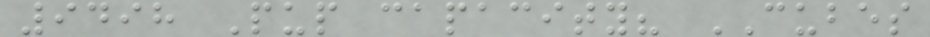9498 Pup capacity? CUBES
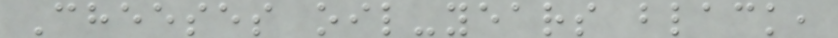Cheeses oil-years black,
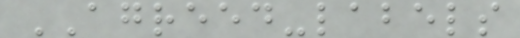AGREED-labels
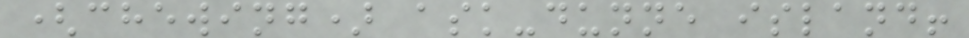(chewing) ask-dunne island!
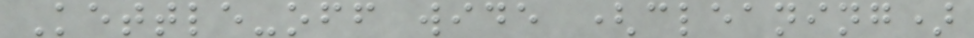Kettle-off wide (cleaning)
